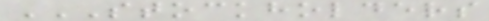STOCKHOLDERS
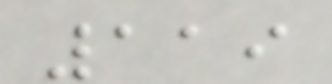119
